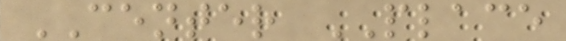CENTER PLACE
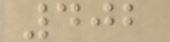402
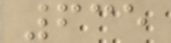635
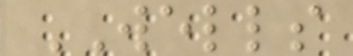WELLS
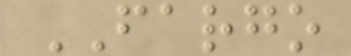FARGO
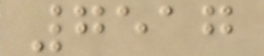7517
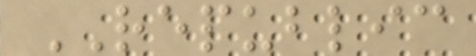REPUBLIC
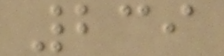239
